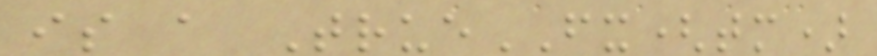is a TrueFX(tm)
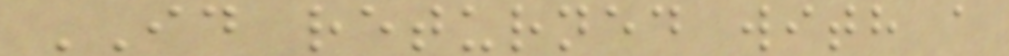ID returned with a
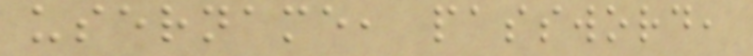username, password,
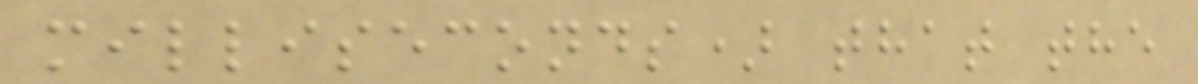milliseconds) that the
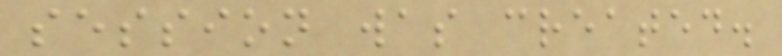session was created.
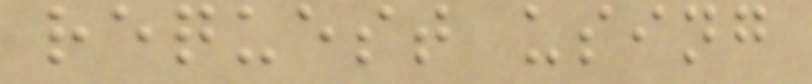request using
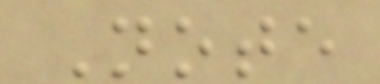Note
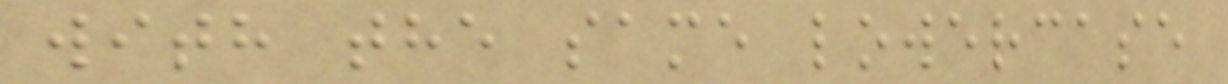with the same lowercase
